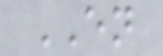EN
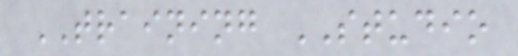TRAINING STUDIO
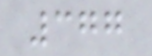377
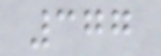377
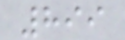899
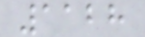1128
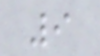9
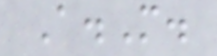A.M.
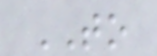TO
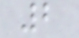2
